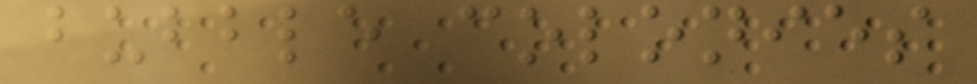bubble colonies
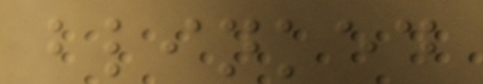blinked
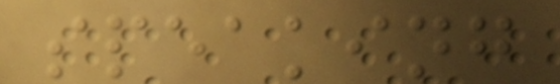speaking
